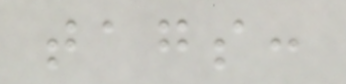tags:
